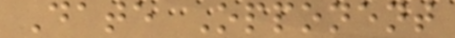Date Opponent
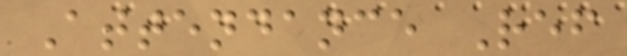Attendance Ref
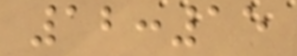12:15
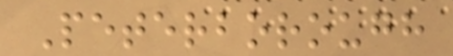Peterborough
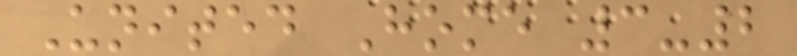United Home 3-2
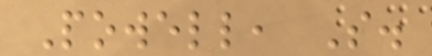Powell, S.
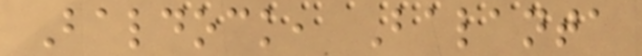Baldock, Balanta
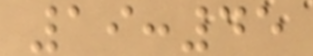19:45
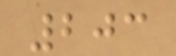203
